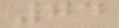74
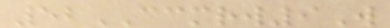52CCMRW9W
